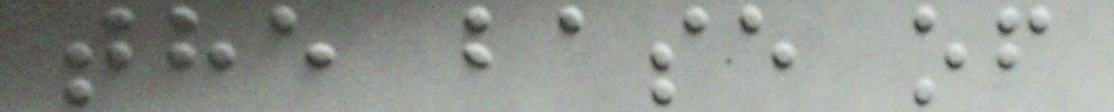the base of
